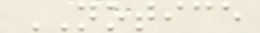NOTICE
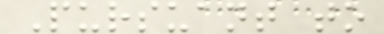Pursuant to
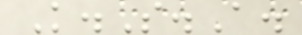K.S.A.
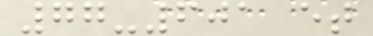77-601 et
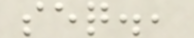seq.,
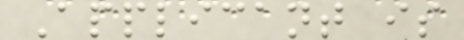Applicant is
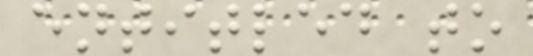entitled to
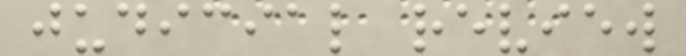judicial review
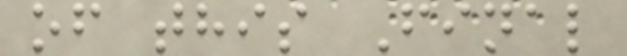of this Final
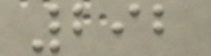292
